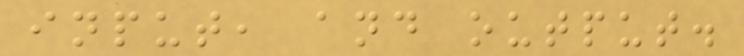input, and output.
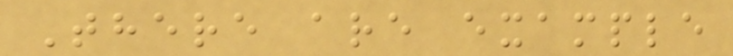There are example
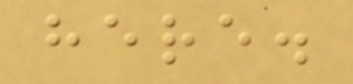here.
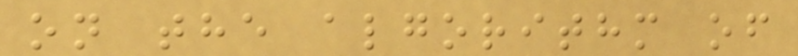on the algorithm of
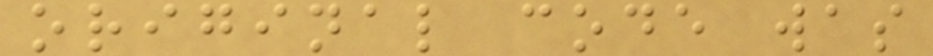original code was
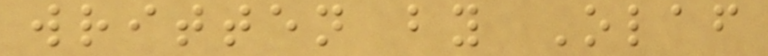written by Olaf
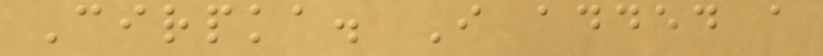Cirpka. I added a
